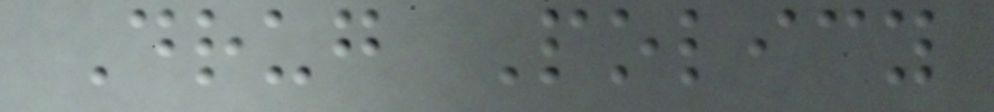Drug Policy
